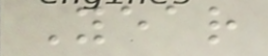Year
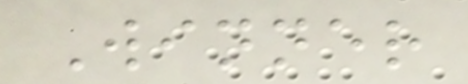Winner
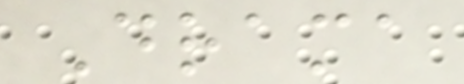Drama
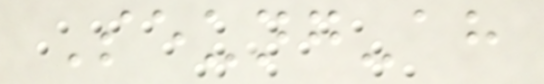Seung-ah
